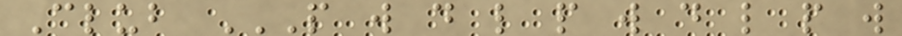Club P W D L P W D L P W
